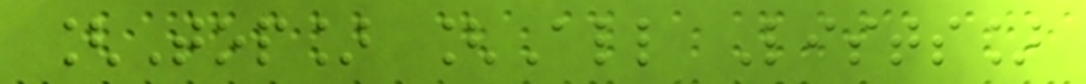[Top] [All Lists]
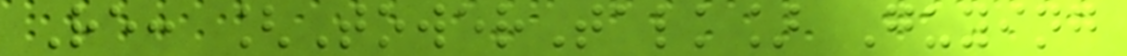Re: [TowerTalk] Guying
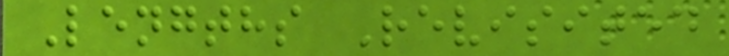Lengths Revisited
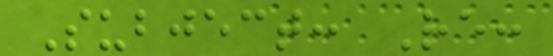Subject: Re:
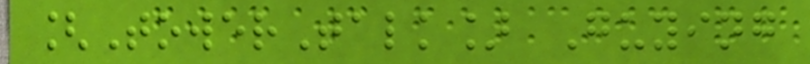[TowerTalk] Guying
